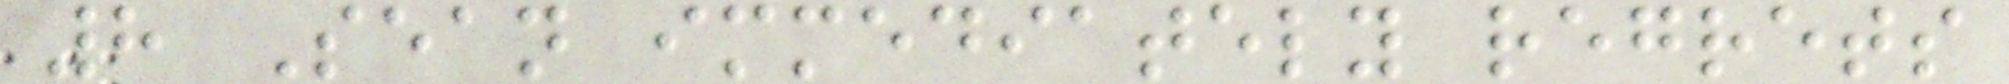8 Sean immediately regrets
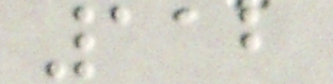112
